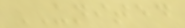UNITED
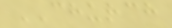CHURCH
